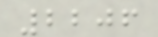2206
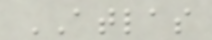ATLAS
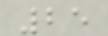25
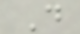D
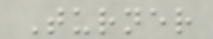Turner
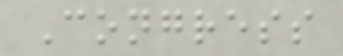Congress
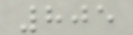805
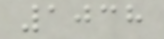1038
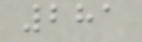281
